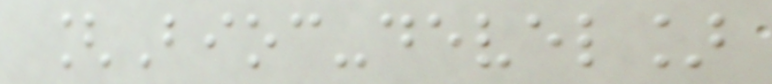[Bioc-devel]
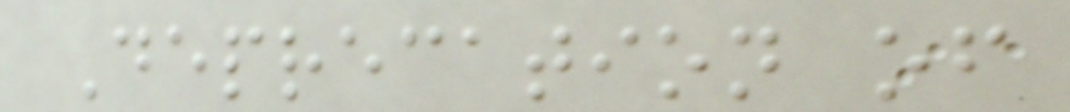Deprecation of
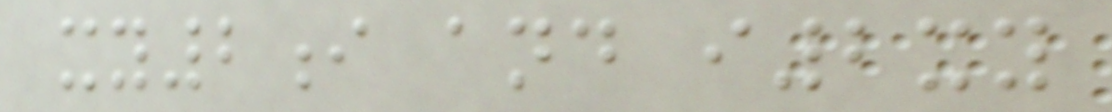xy2i and i2xy
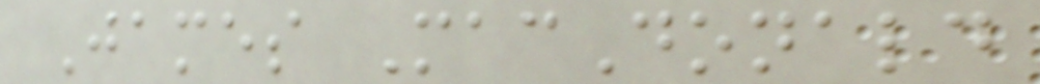James MacDonald
